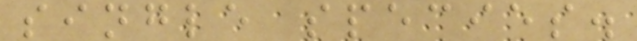single species.
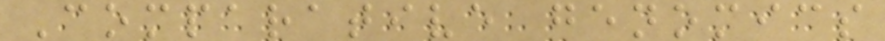Comparative genomics
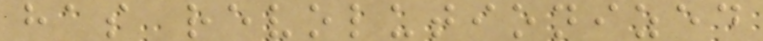has revolutionized
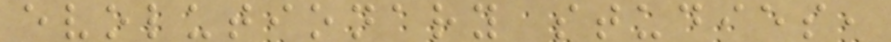evolutionary studies,
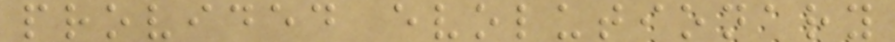provided evolutionary
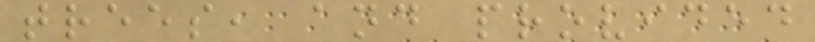trees, and provided
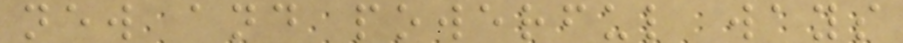new and powerful ways
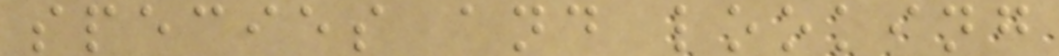species and looking
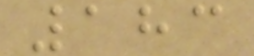183
